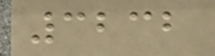3232
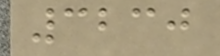3230
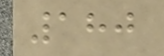180
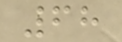68
